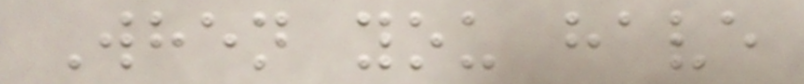When you have
